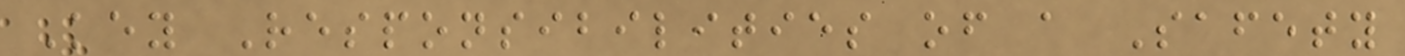Key Responsibilities of a Safety
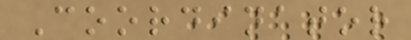Coordinator
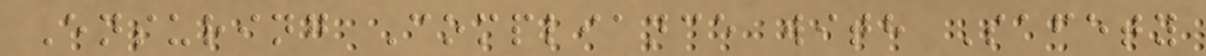Ensuring Compliance with Safety
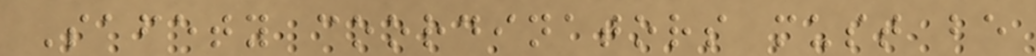Safety coordinators must be
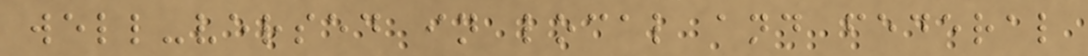well-versed in local and federal
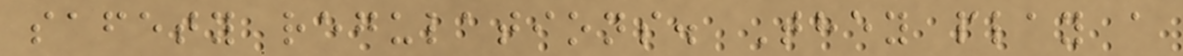safety regulations. They play a
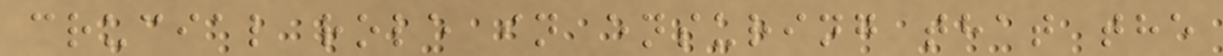crucial role in ensuring that the
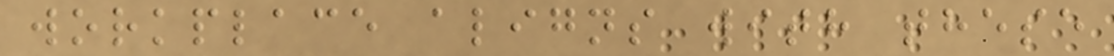workplace aligns with these
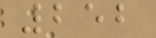252
